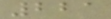221
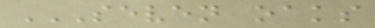SEVEN OAKS
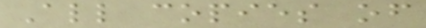All copies of
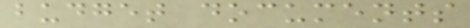budget documents
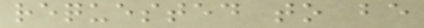requested to be
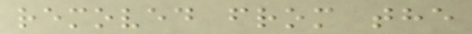removed from the
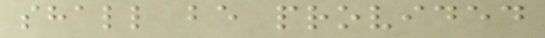shall be provided
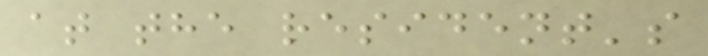at the resident's
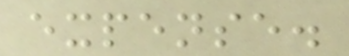expense.
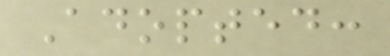Adopted:
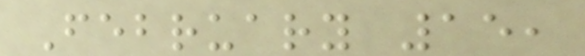February 15,
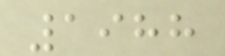1988
